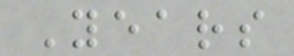Years
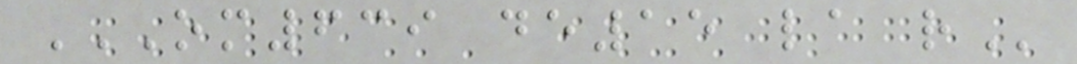OM639 DE15 LA R
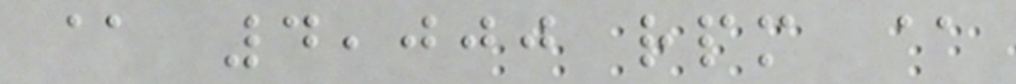@ 4,000 rpm @
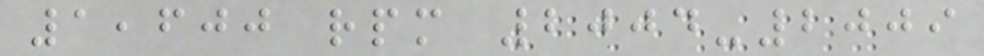1,600 rpm 2004-2009
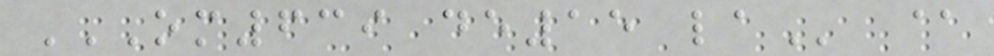OM639 DE15 LA @
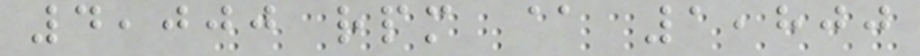4,000 rpm @ 1,800
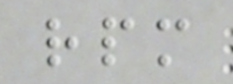rpm
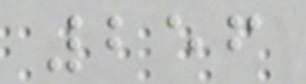256
